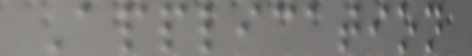Application
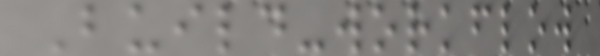Build-workflow
